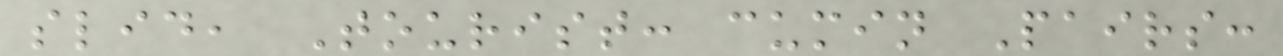slid, Tourist: cumin Pairs:
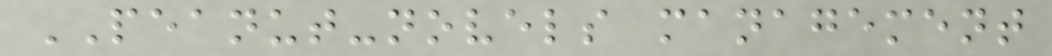PEANUT-novels management
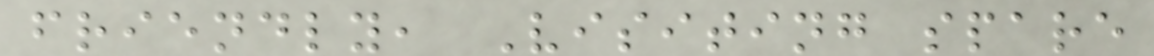friendly, Visiting spare
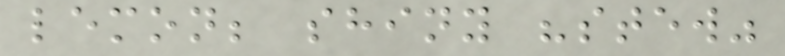lemon; shiny "stew"
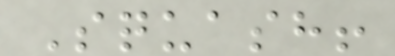Squash!
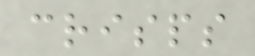crisps
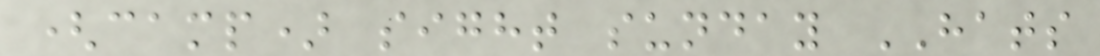(camp) sight sunday HATS
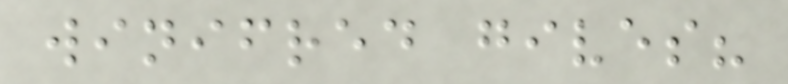winifred gives?
